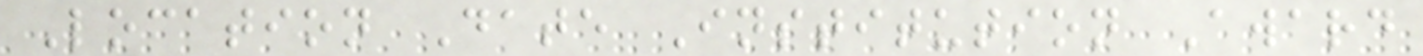Location Date Institution Award
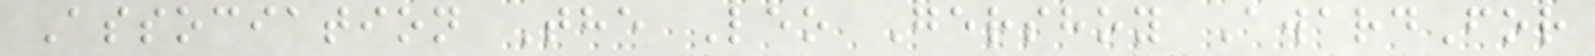Association The Leo Gershoy AwardFor
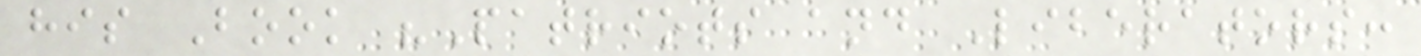his Book "Patriots and Liberators:
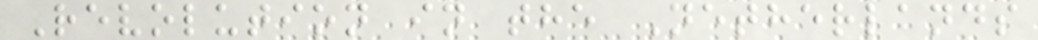Revolution in the Netherlands
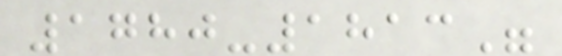1780-1813"
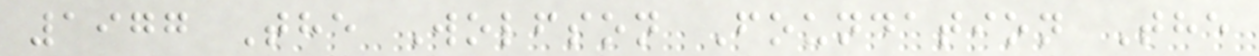1977 The Wolfson Foundation The
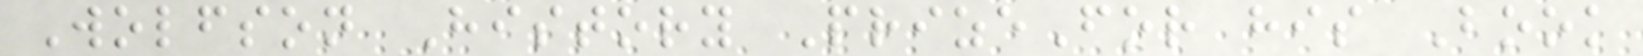Wolfson History PrizeFor his Book
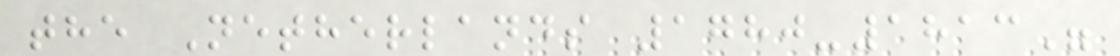the Netherlands 1780-1813"
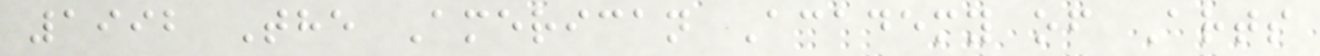1992 The American Academy of Arts
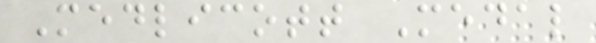Medlicott Medal
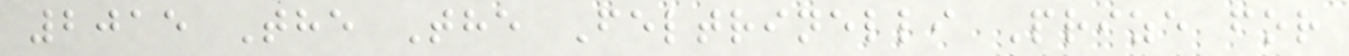2015 The The Feltrinelli Prize for
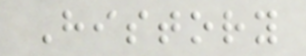History
